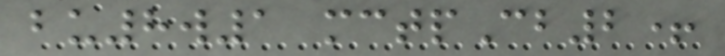bu8w1 mctpCb2+
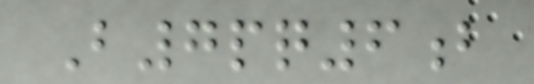B7pq6b
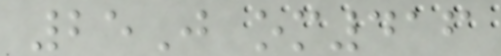25J om416
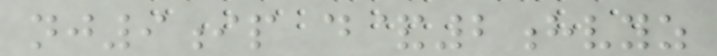nj9ip d&2hvyz
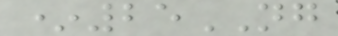*25NG
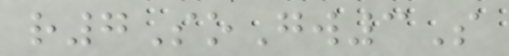r7SoGw3S
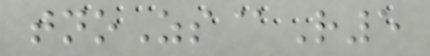tnoZs@R5
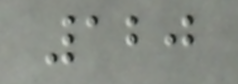120
